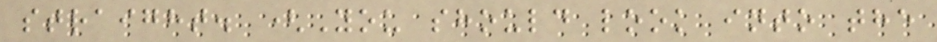straight. (You should look into the
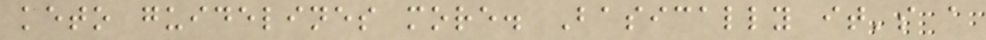keto guidelines more. Basically it's a
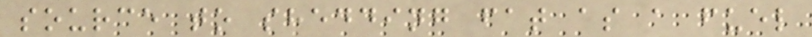source to shedding fat as a fuel
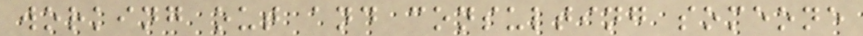working out and consulting someone
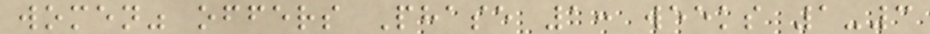women" offers Phase 1: weeks 1-3
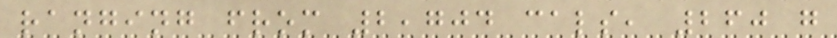ranging from 2,704 cals, 260 g
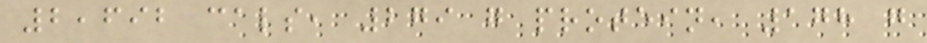2,692 cals, 279 g protein, 178 g
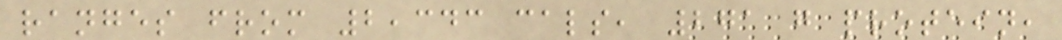ranges from 2,343 cals, 271 g protein,
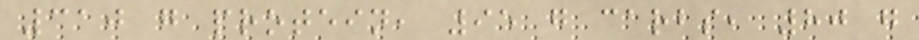310 g protein, 95 g carbs, 80 g
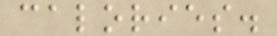calories.
